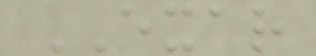EXAR
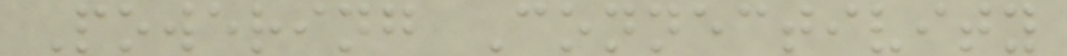Powering Connectivity
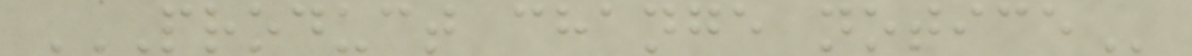PRODUCT CHANGE NOTICE
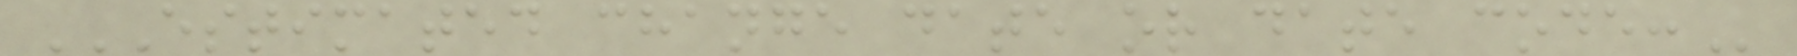ESTIMATED CHANGE DATE OR DATE CODE:
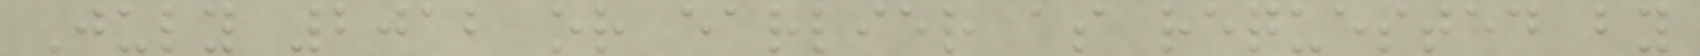July 2012 or earlier as requested by
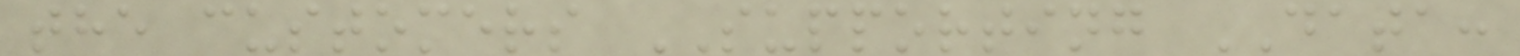the customers SUPPORTING DATA:
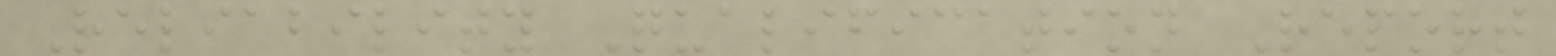Reliability Qualification Report
